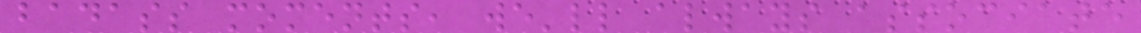badass moments, we'll always associate
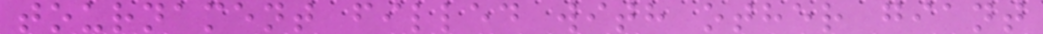tournament filled with other giant
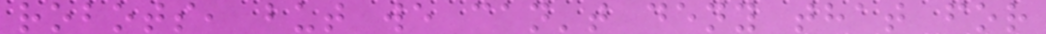robots, but we can't deny that for
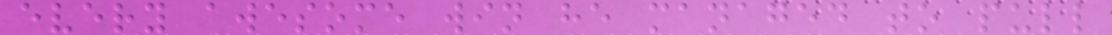every awesome win he managed to pull
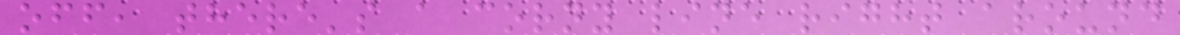off, there's a corny line right around
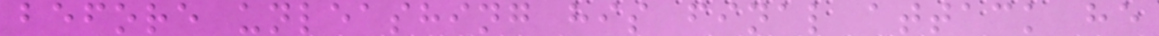before unleashing his final attack he
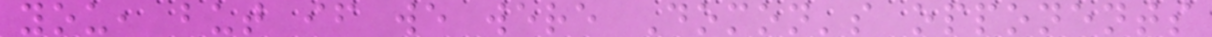you, but if we were Domon's opponents
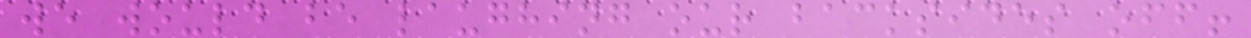we would be laughing our backsides off!
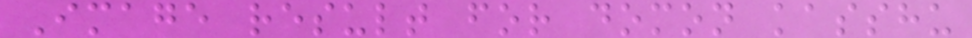Image result for domon kasshu
